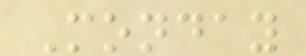Monday
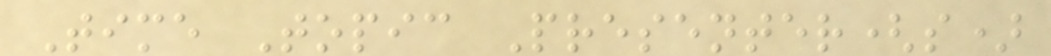Time Topic Presenter(s)
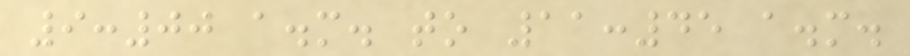9:00 a.m. to 11:45 a.m.
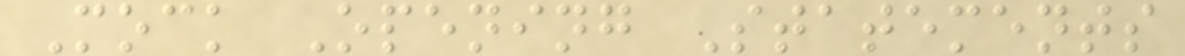Mock Opening Statements
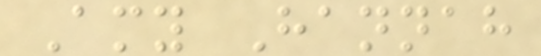Amy Hannah
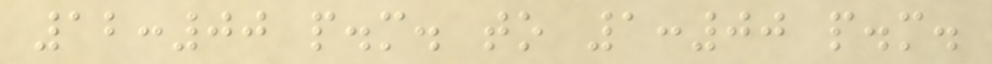12:00 p.m. to 1:00 p.m.
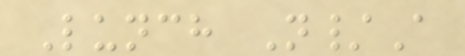Lunch N/A
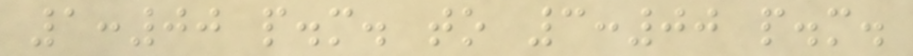1:00 p.m. to 3:00 p.m.
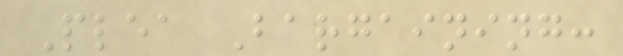Plea Bargaining:
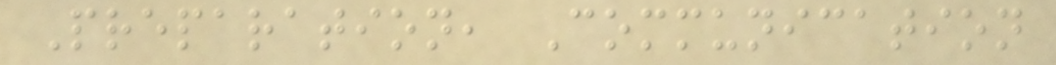Preparation, Communication
